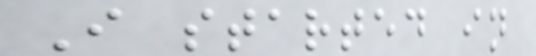I started in
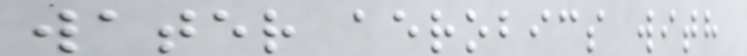water aerobics with
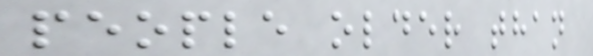people older than
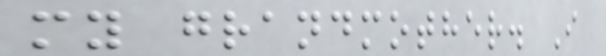my grandmother. I
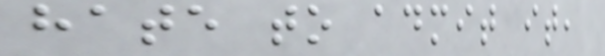hate to admit it,
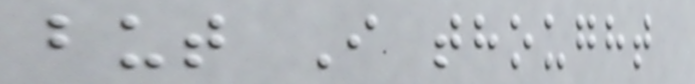but I thought
